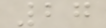27
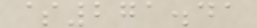$271.41
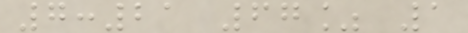7:21 67% 1
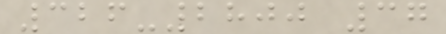326-2800 37
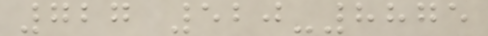727 520-8875
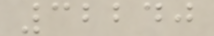32240
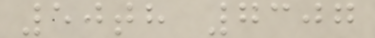50th 7307
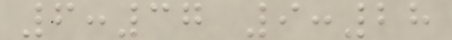6:37 9:28
